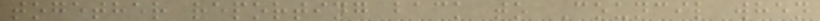together reporting back to Council when
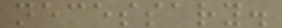necessary.
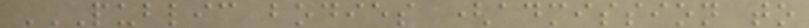PUBLIC BODIES (ADMISSION TO
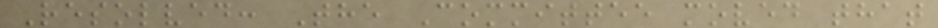Resolved: The Committee moved that
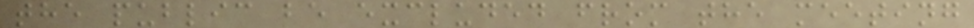the public be excluded from the meeting
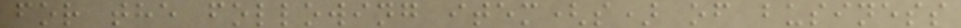for the following item(s) of business
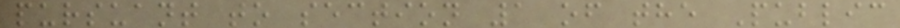pursuant to section 1 of the Public
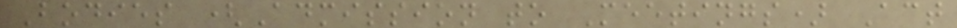Bodies (Admission to Meetings) Act
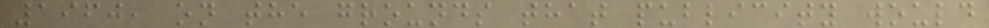1960, on the grounds that publicity would
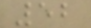52
